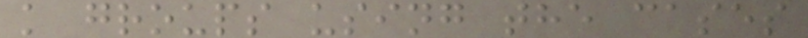k groups using the cases
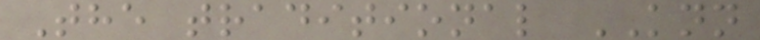The traditional KNN
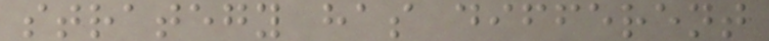strategy has different
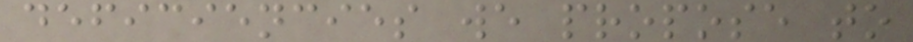deficiencies we propose to
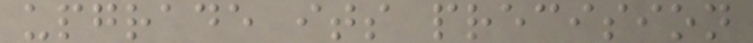upgrade its precision
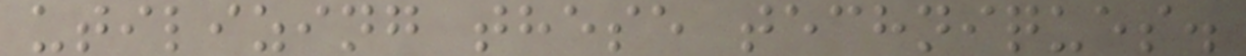utilizing these techniques.
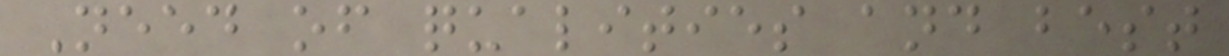Need of qualities and best
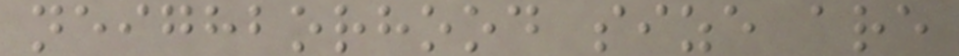neighborhood size are
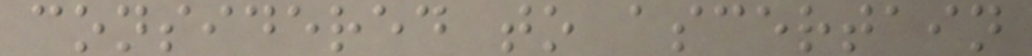considered to ascertain
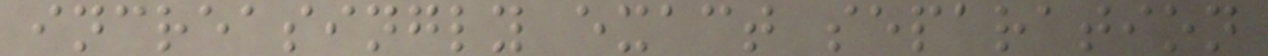increasingly exact separation
